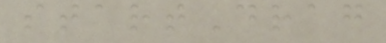startDrag
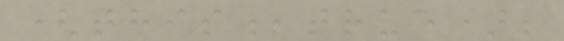(this,true);
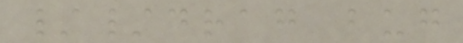//drag bug
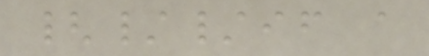{//if a
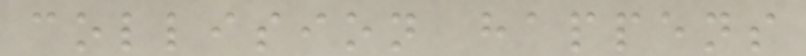collision happens
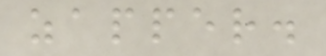zapper.
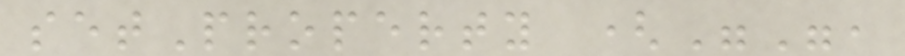setProperty ("",
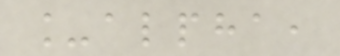_alpha,
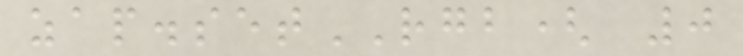zap.setRGB( 0
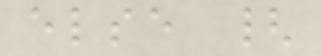else {
